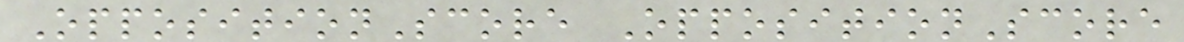OppositionScore OppositionScore
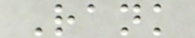Rank
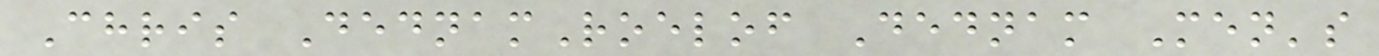Chris DednamRoelof Dednam Men's
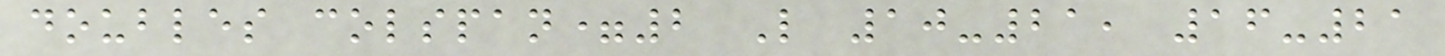doubles colspan=2 L 10-21, 16-21
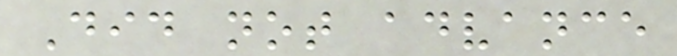Did not advance
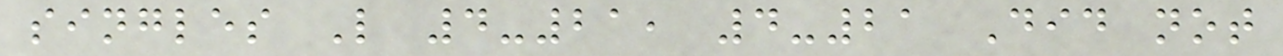singles L 4-21, 4-21 Did not
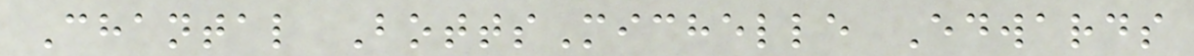Chantal BottsMichelle Edwards
